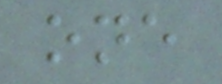one
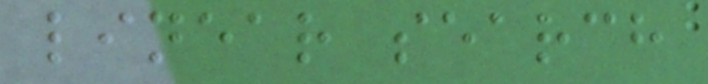linear search
